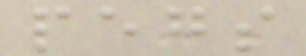pegs
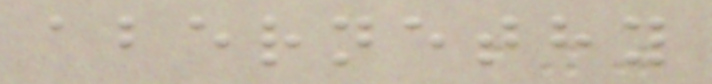abernethy
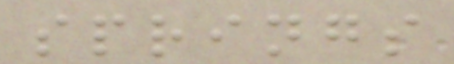springs
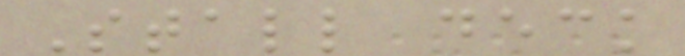Stall deck
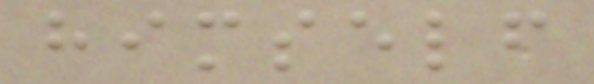himself
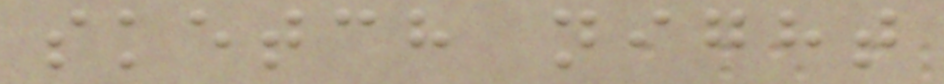sketch night
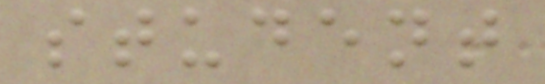student
